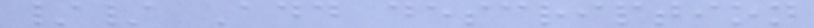// Add description
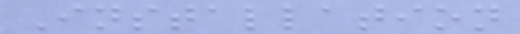Installation
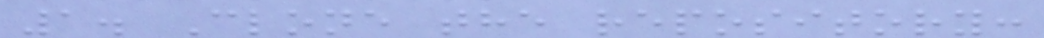1. Clone the repository:
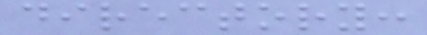directory:
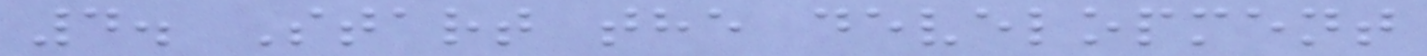4. Start the development
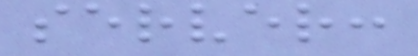server:
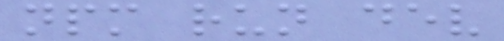npm run dev
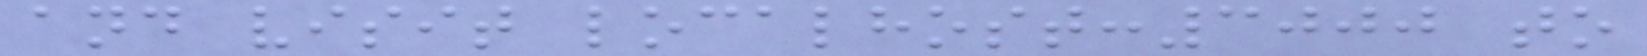and visit localhost:3000 to
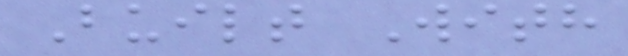Built With
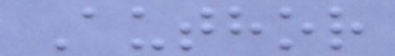Author
